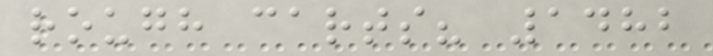rough carts? 1482
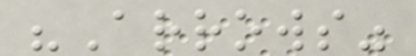"Arrows"
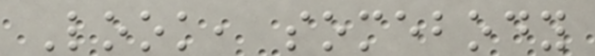Look, somebody
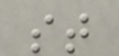st
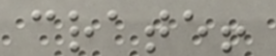crate!
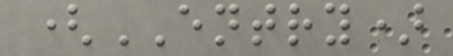(ENTRY)
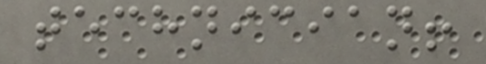technician!
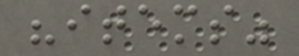"items"
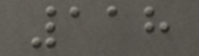118
